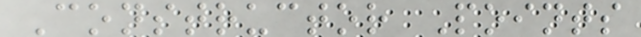Constructor Points
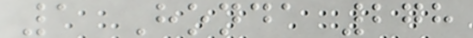1 Honda 278
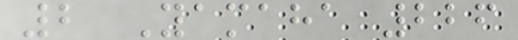2 Yamaha 226
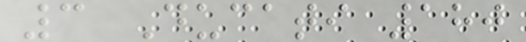3 Ducati 180
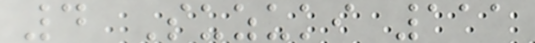4 Suzuki 111
